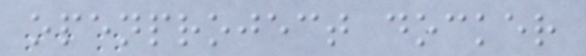openproject docker
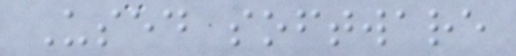Used software
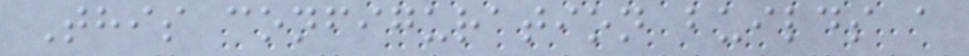This configuration builds a
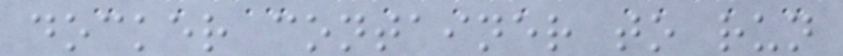docker container to run
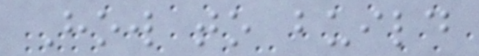How to build
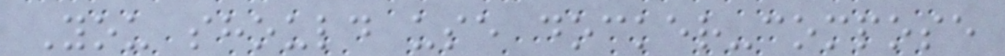You should use docker-compose
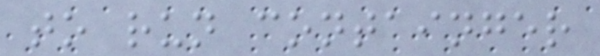to run containger
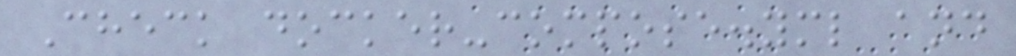Check docker-compose.yml and
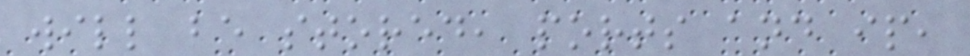will be stored, ports and ip,
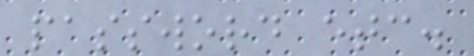password etc.
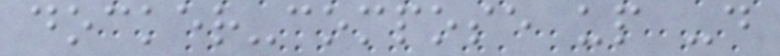docker-compose up -d
